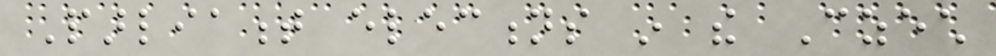Parliament elections in the Czech
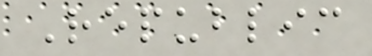Republic
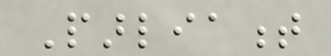Parliament
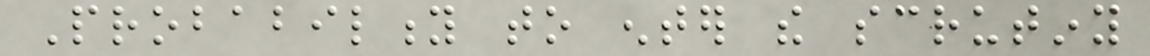Probability to enter the scrutiny
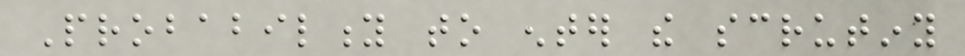Probability to enter the scrutiny
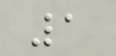1
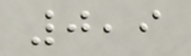0,9
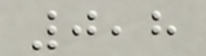0,8
